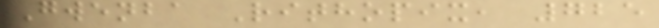Gwenba Rithopix, 725
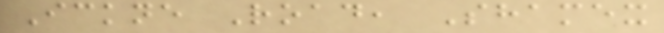Ickne Road, Shamex
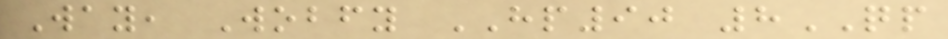Way, Wobfy HP90 8QP
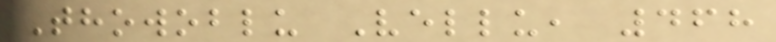Thowoblu Vellu, 468
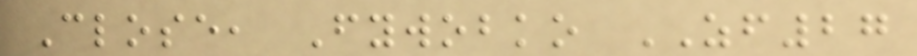Close, Fywobko ZF27
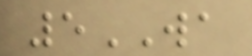5WA
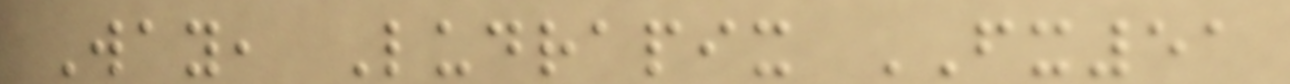Way, Ludrapix FX51
